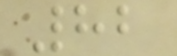82
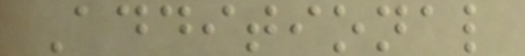Additional
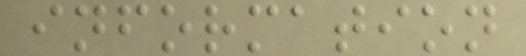information
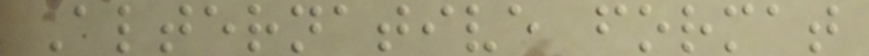Alternative format
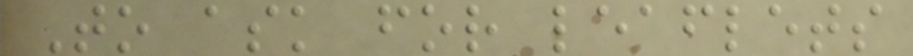To ask for leaflets
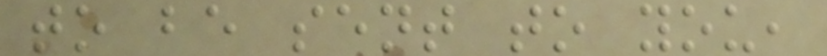to be sent to you,
